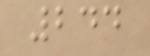244
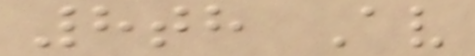8th Av
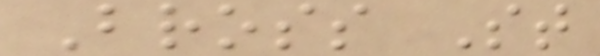Bross St
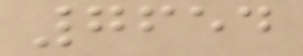7654
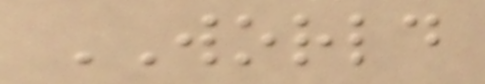WORLD
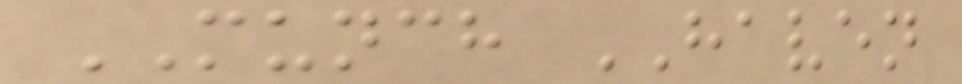MUNCH HAVEN
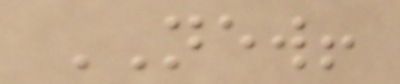NEW!
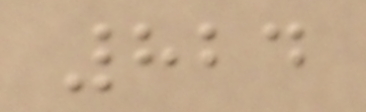824
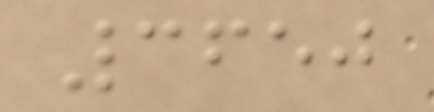3650
